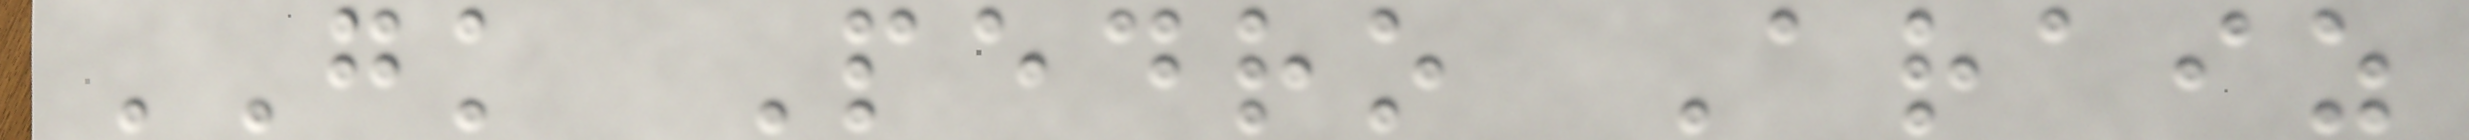GK Pedro Araiz
